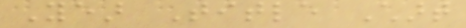Year Title Chart
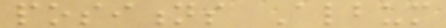positions Album
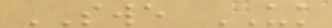SWE UK
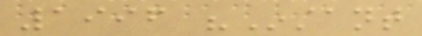1996 "Instant
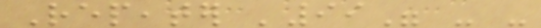Repeater '99" - -
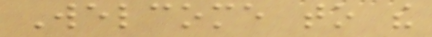Welcome to the
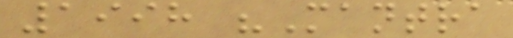1998 "Mantra
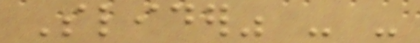Slider" - -
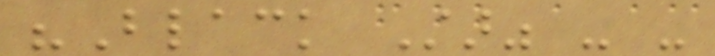"Black Star" - -
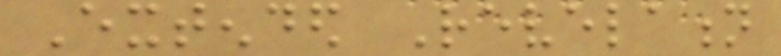Extended Revelation
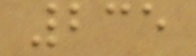235
